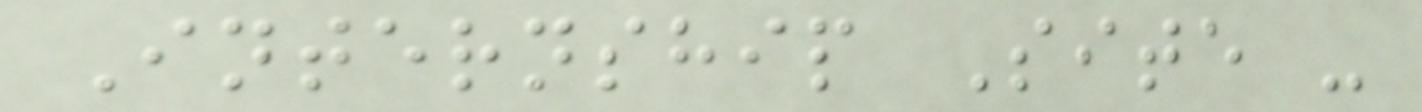Internship Site -
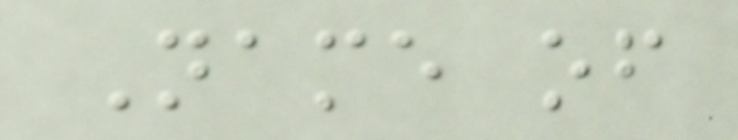Name of
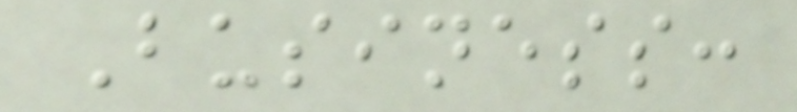Business:
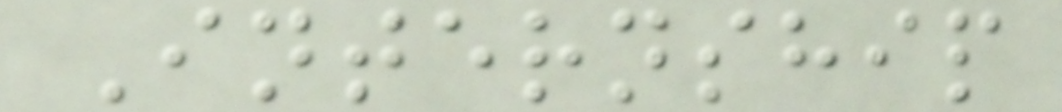Internship
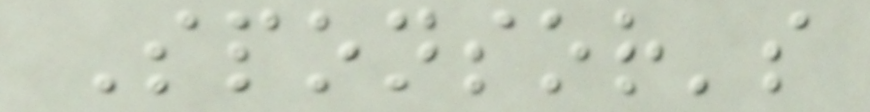Sponsor's
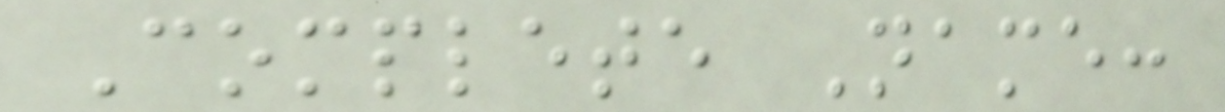Complete Name:
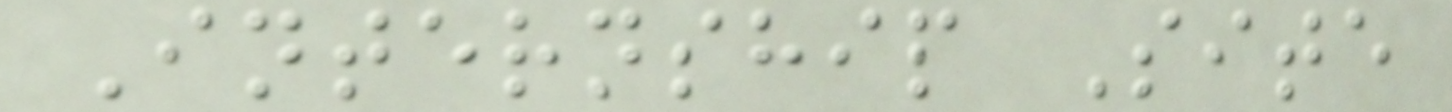Internship Site
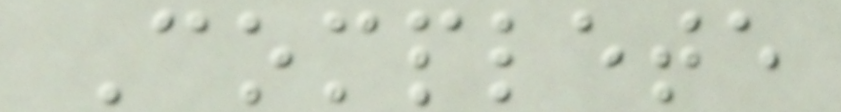Complete
